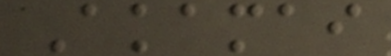Akamai
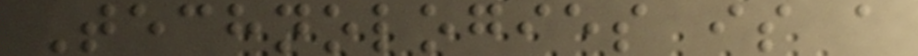Technologies is a
